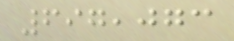697,073
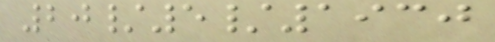20/5/1930
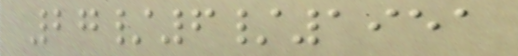27/6/1951
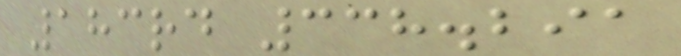183rd 338.291
